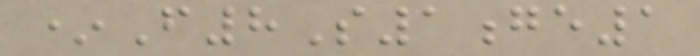*F8S1ge1
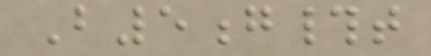B5g#t
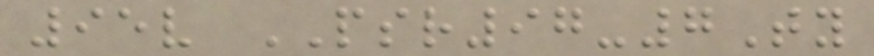95v PSR97-7Ty
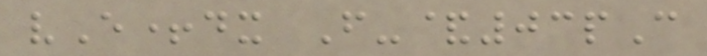vE+dx F-&03pC
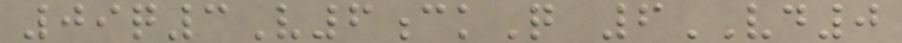09q3V6ckQ 6VD0
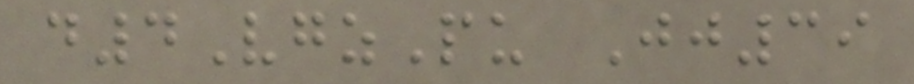d4VgzPu Jj39
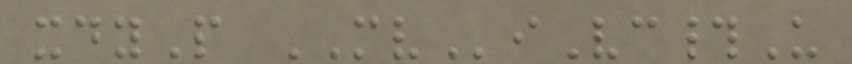xdyP MViVc#U
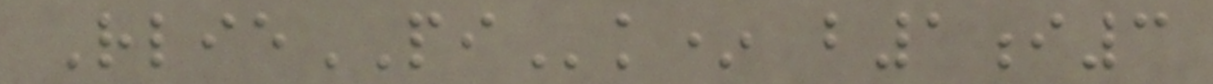RliePIk* b1i3
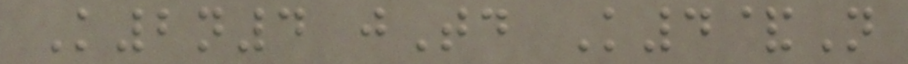K2n4 jTd K4&N
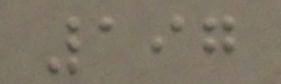197
